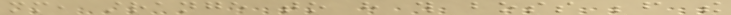mm, strange to have this boss before the
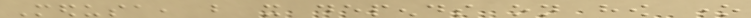Medusa, but it depends on how one
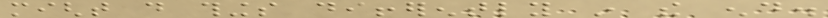might do things differently in the end.
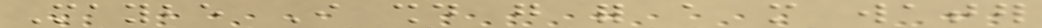Maybe I should go for a more water
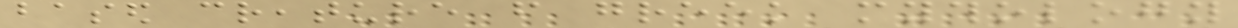based creature from greek mythology
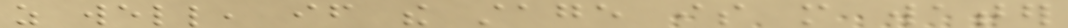as well, if the stage is more water
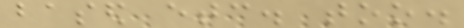based etc. too.
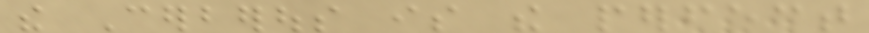the Cerberous is the perfect
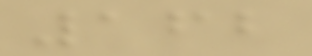162
